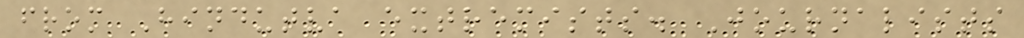from Hindutva extremists. Journalists
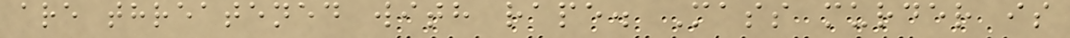are threatened with rape. Mass murder is
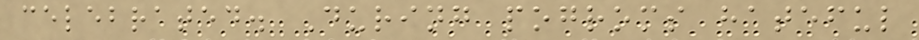celebrated. During pogroms hateful
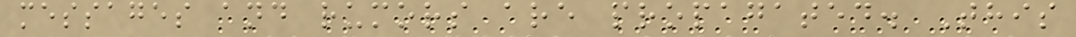messages and rumors are propagated. This
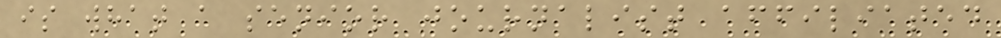is what a senior journalist affiliated
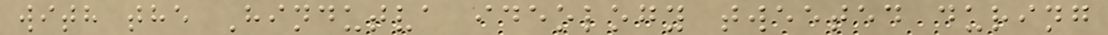with the Hindutva ideology tweeted during
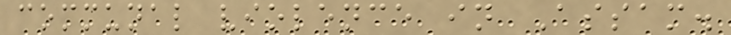communal violence in Assam.
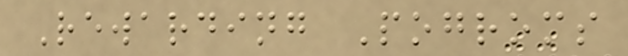Rewarding Pogroms
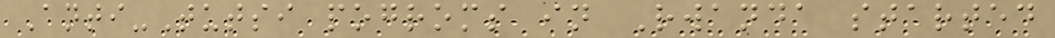Anti-Tutsi pogroms in Rwanda started
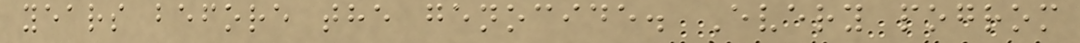years before the genocide. Every pogrom
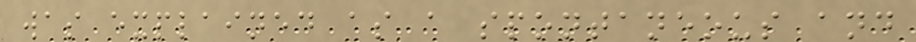was explained as a spontaneous and
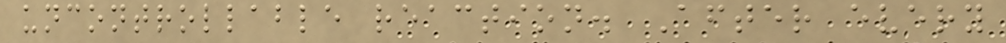uncontrollable reaction. After every
